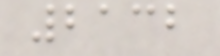2132
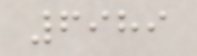6989
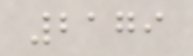2179
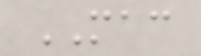MAC
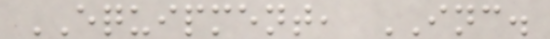EQUIPMENT, INC.
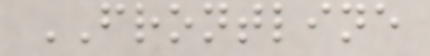FRONTLINE
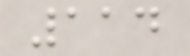114
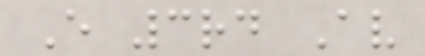E 3rd Av
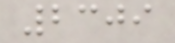2309
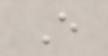E
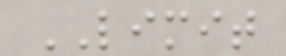LIMIT
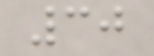30
